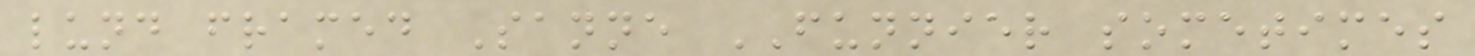lund framed Sanne FUNNIER sometimes
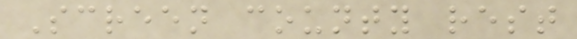Screen county rest
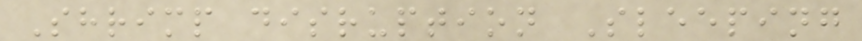Shrimp disruption Sleeping
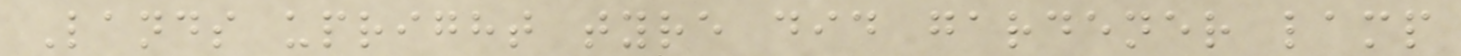Lands upright tyre did gardener lamp
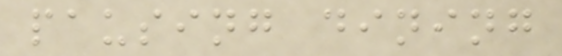pausing dining
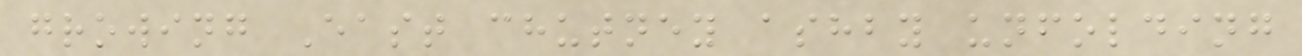growing East chutney ashby unfolding
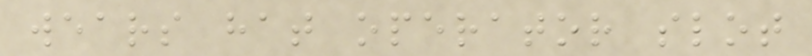wears hat operator slot
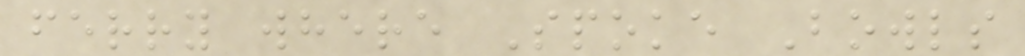ferry where Spoke Bowls
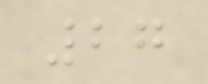27
